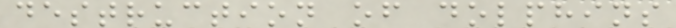destruction of dolphins
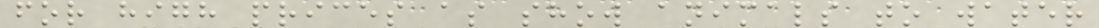for high prices as show animals to water
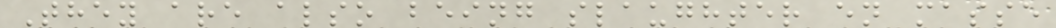They are also being slaughter en masse
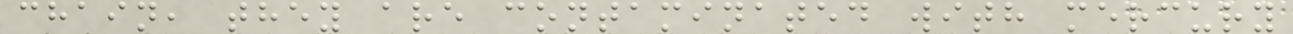chain, they are contaminated with mercury
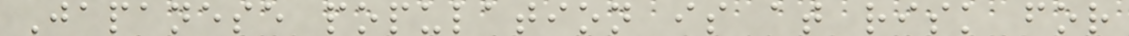Japanese population is at risk for
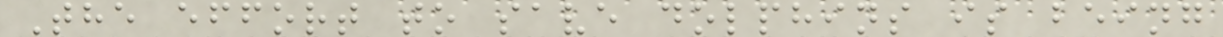The effort to save dolphins is being
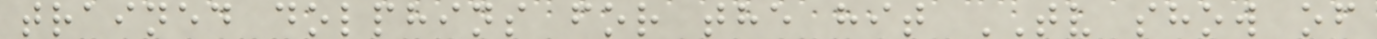trained dolphins for the hit TV show of
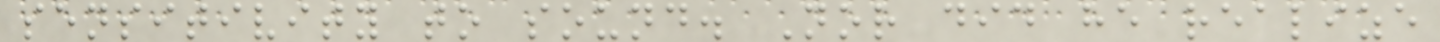sensitivity to sound. Nor did he realize
